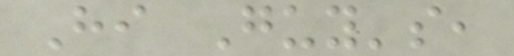Hi Guy's,
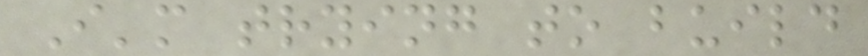I'm trying to build
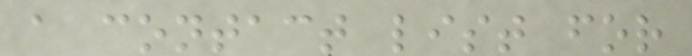a contact list for
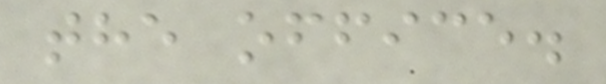the office.
